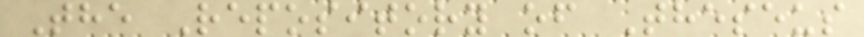The Repository of Theseus
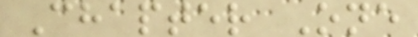Chapter One
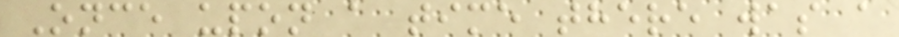Once upon a time there was a
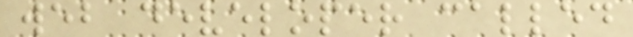web developer called
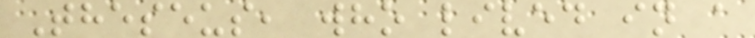Theseus, who lived in a
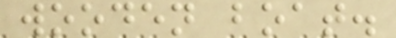wooden boat.
